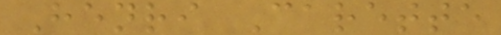Henri Carette
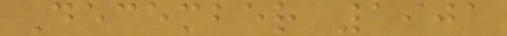December 1901
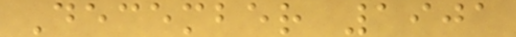December 1901
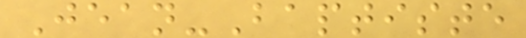Jean-Baptiste
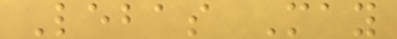Lebas May
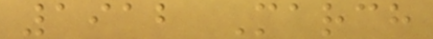1912 March
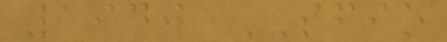1940 SFIO
